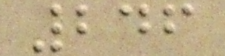246
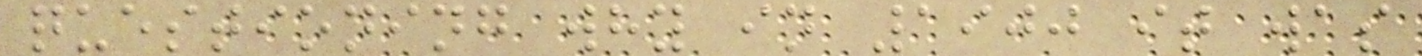questioning why in 1900 it was
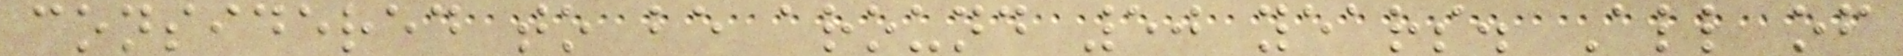considered to be around 50 years. All of
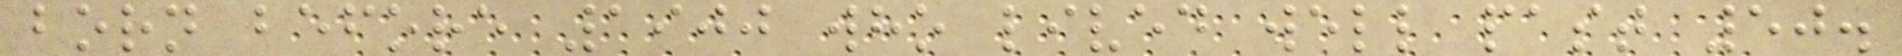born before 1900 who lived well past 50.
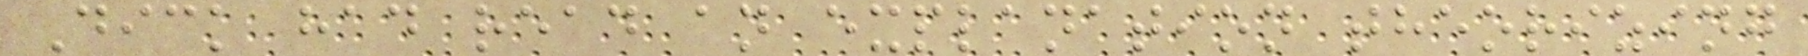Dick had read an explanation theorizing
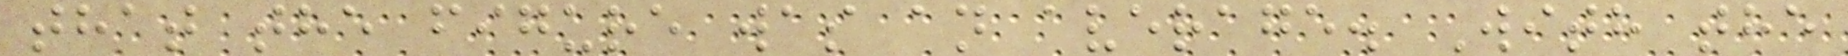that the figure was an average. With the
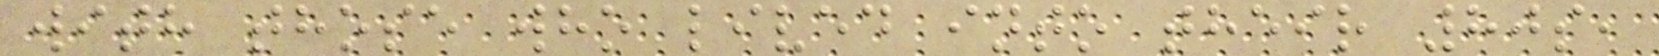with those who lived into their 80s,
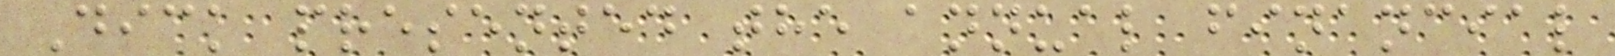Dick presented the annual financial
